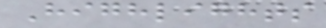Highlights
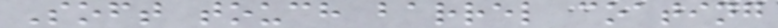Soft touch barrel coating
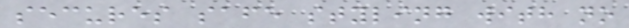secures safe styling with no
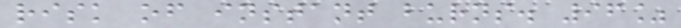risk of instant burns. 96%
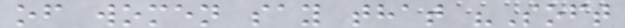of women say that "Soft
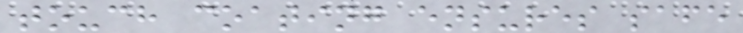touch coating ensures safe
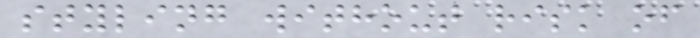styling without risk of
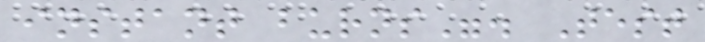instant burns". Test
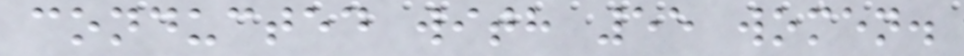conducted with 55 women.
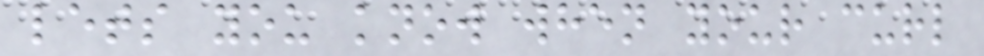lets you know when your curl
